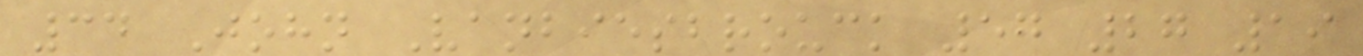34 John Vanbiesbrouck 57 27 19
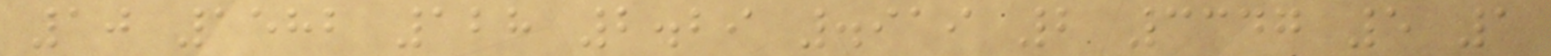10 1582 128 2.29 .919 2 3347 5 1
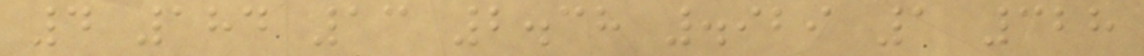4 184 13 2.38 .929 1 328
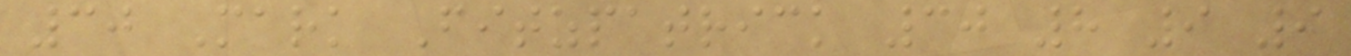30 Mark Fitzpatrick 30 8 9 9
